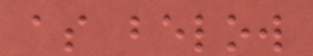as below
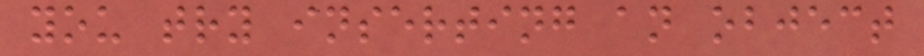you try inserting an object
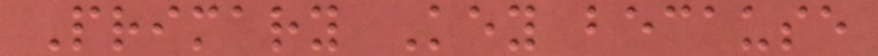Primary Key because
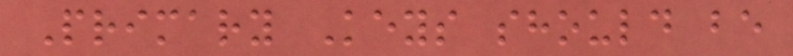Primary Keys should be
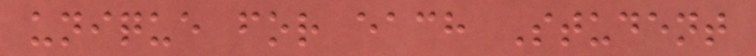unique for each Student
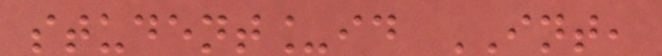student_id INT,
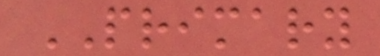PRIMARY
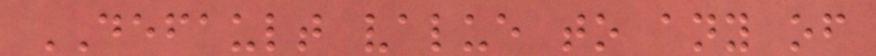DEFAULT value to any of
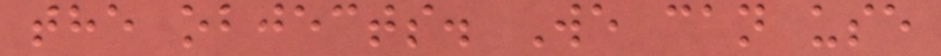the objects. We can use
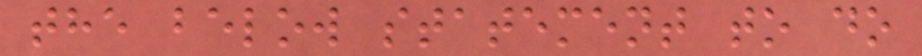the below statement to do
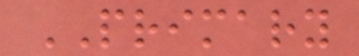PRIMARY
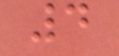4
